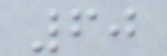60
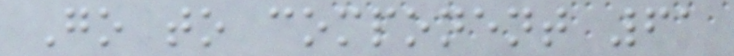Go to component 61
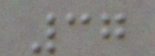37
